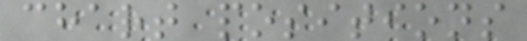chart positions
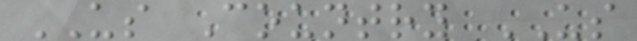US Country US
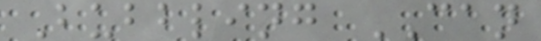Bubbling CAN
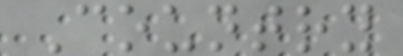Country
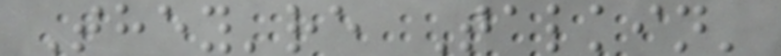They're Talkin'
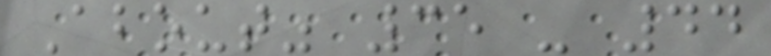About" 35 - 44
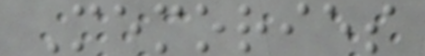Memories
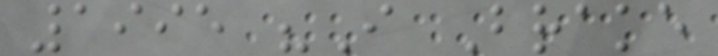1995 "I Brake
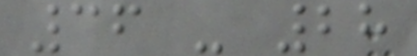36 - 28
